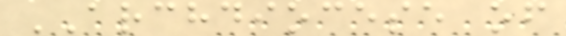ARCHDIOCESE of
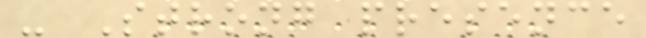- Strong presence
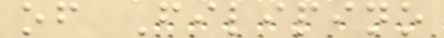of Filipino
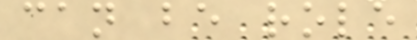can be role
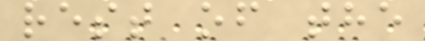rest of the
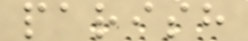parish
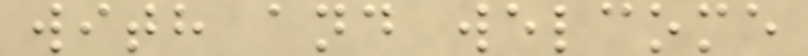with and welcome
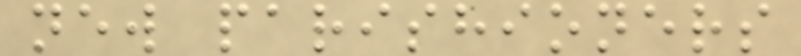new parishioners
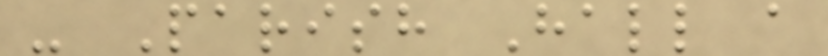- Parish Hall a
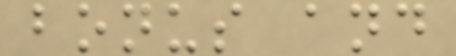bonus and
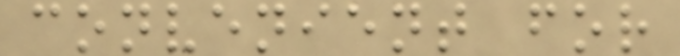convenient for
